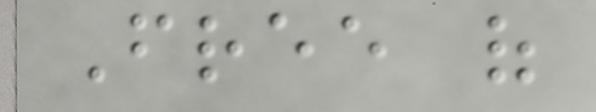Free of
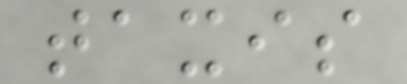taxis
